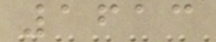1613
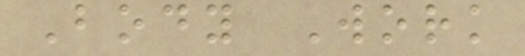Body Work
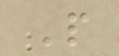P
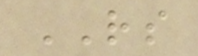RS
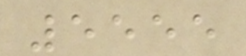5555
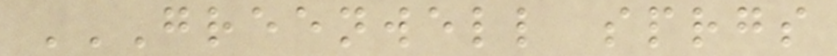GREENWELL SPRGS
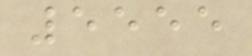5555
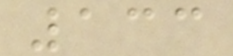133
